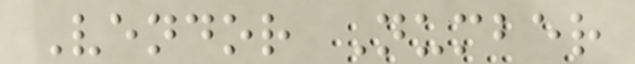Vendor Number
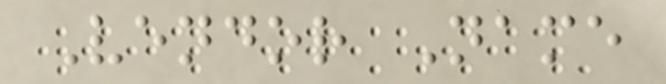Vendor Name
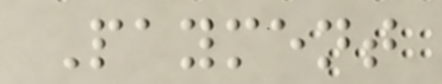Payment
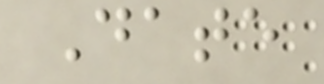Date
